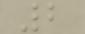2
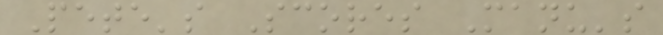Pete's Scores Manu's
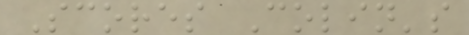Scores Colin's
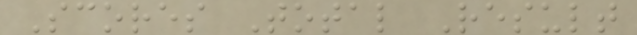Scores Total Result
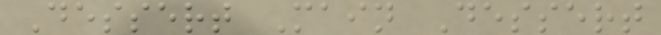Dessert Main Dessert
